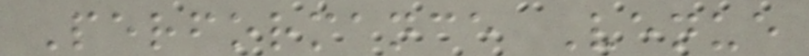Performance Venue
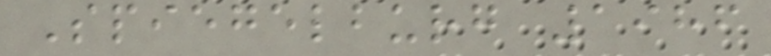Spiegelburg 1986
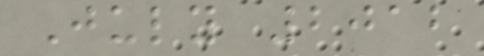July 2012
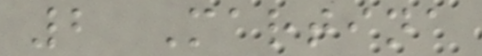2 Martina
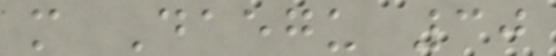m Daegu 30
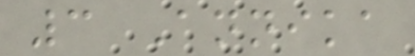3 Annika
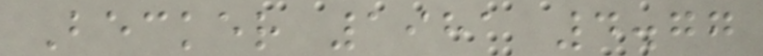Becker 1981 4.77
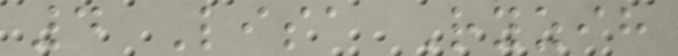4 Lisa Ryzih
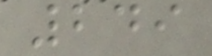249
